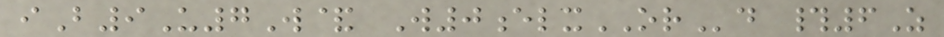iB9U7W& W0elxORd #6Z
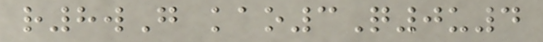r8wG kao3Q0u4
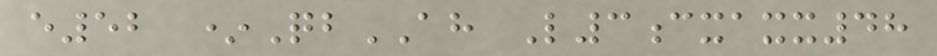e52 *QbAH L3cxaxx48
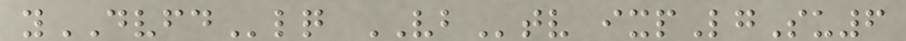yDVFDlq VBtv ixpLgSu6
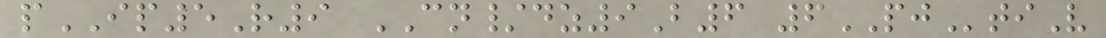pIP5R9 CN/dz9B6 6PJtiV
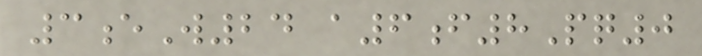3eW24 a6f8Pq0
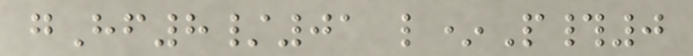gHf8/01 l*P#0
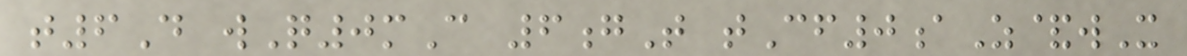t6D wQ0mC 6gT tCf0aZ&wX
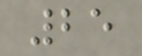25
